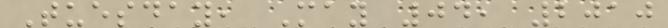Tuesday, May 04, 2010
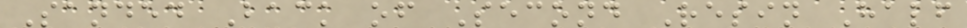Sanded Back of Second Resin Half
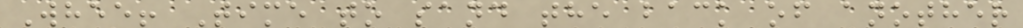Whee! Time to sand the back of another
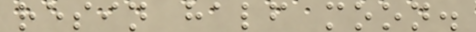resin half moon.
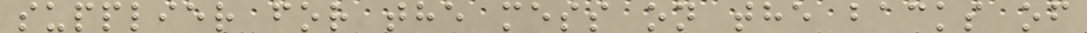supplier for the mess on the backs of
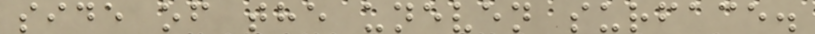side of the uneven surface.
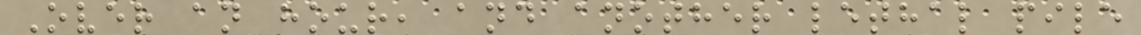Over an hour, and another lethal pile
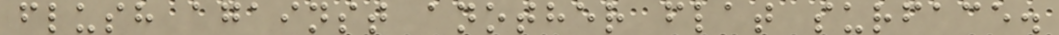flush against another flat surface.
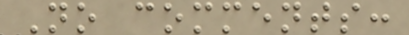No comments:
